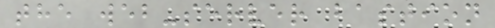the web-server bastion
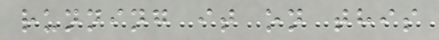running it on this
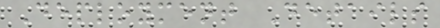Deployment Details
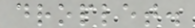droplet.
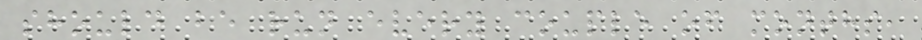should be run every couple of months,
